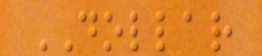DOLLAR
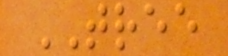TREE
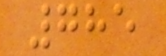785
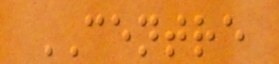CENTRE
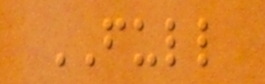FULL
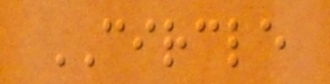CIRCLE
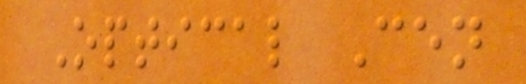Optical Cen
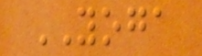YOGA
